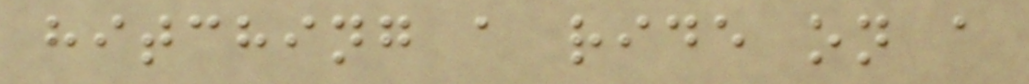hitching a ride on a
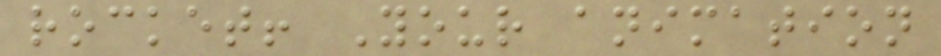rocket! Your animation
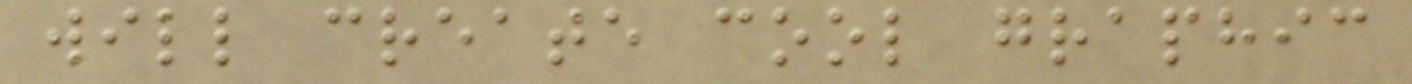will create cool graphic
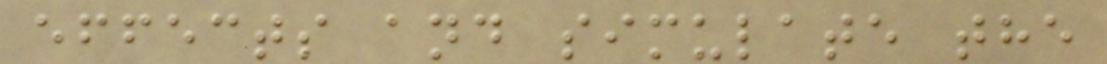effects and simulate the
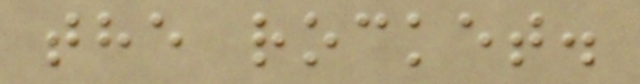the rocket.
